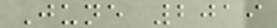June 2019
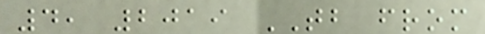4, 2019 TB from
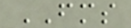FMS
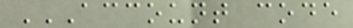ACCOUNT CODE
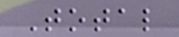Total
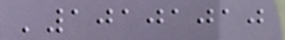'10101010
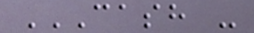CASH -
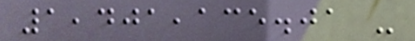1,401,135.01 -
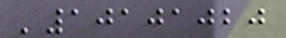'10101020
